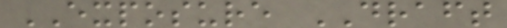EXPOSURE DRAFT
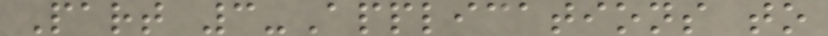Part 3-Applications to
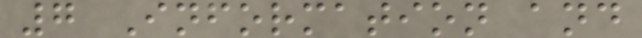7 Information and
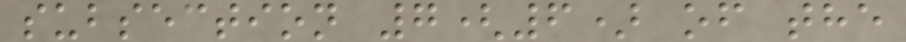subsection 7(6) of the
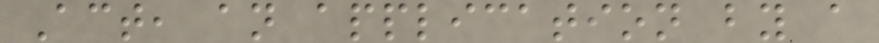Act, an application by a
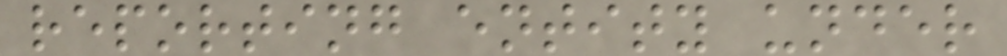reporting entity under
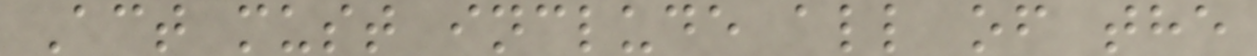Act must include all of the
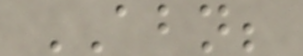ABN;
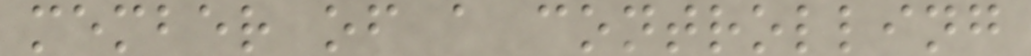member of a controlling
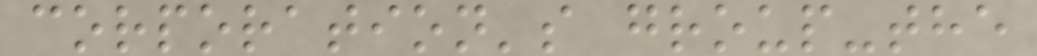corporation's group-the
